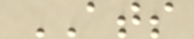ATS
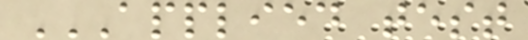APPLIED TEST
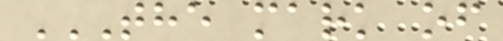THE MARK OF
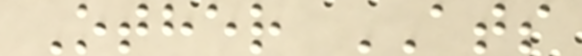Other ATS
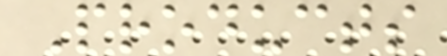Products
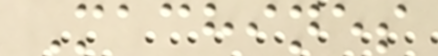Machines
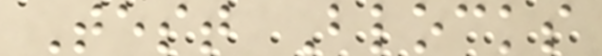Test Blocks
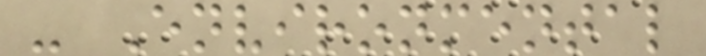- Environmental
